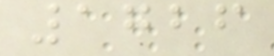1726
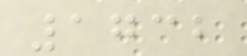1732
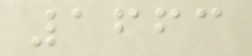1663
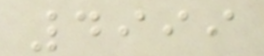4999
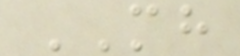MH
